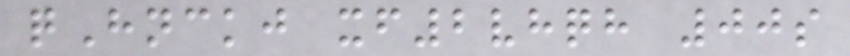qHnckj xf2vhqh 00s
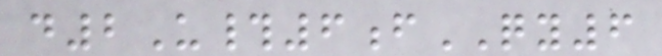d2U#6fQY6
